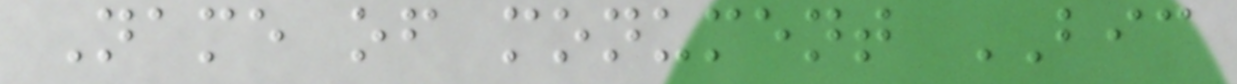Name of monument BIC
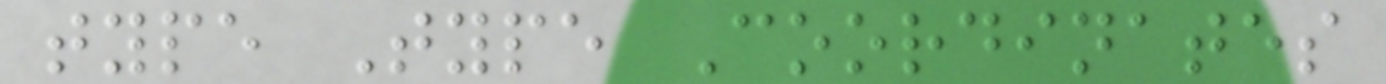type Type Coordinates
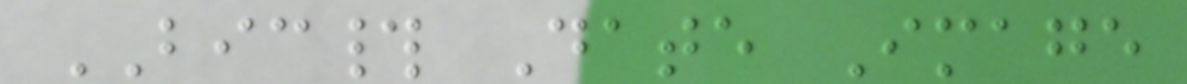BIC# Date Image
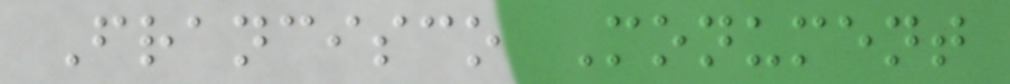Francisco Monument
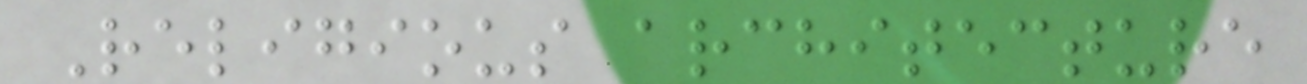Religious architecture
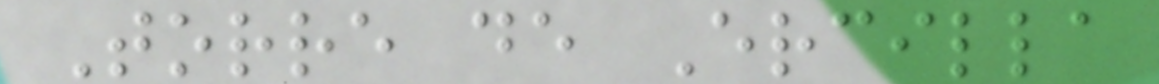Torre de Ercilla
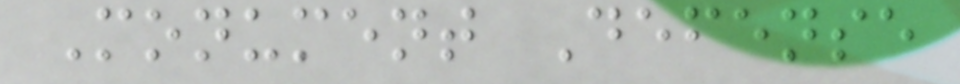Monument Defense
